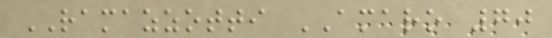RAMAZZOTTI AMARO 70
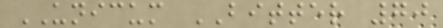UNICUM BITTER 70
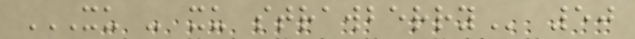XU - XU STRAWBERRY 50
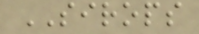SIROPS
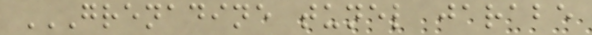GRENADINE TUNEL JARABE
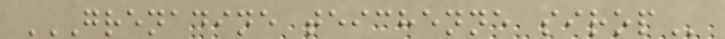GRENADINE TEICHENNE SIROP
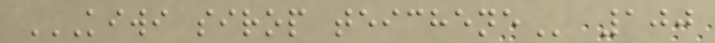KIWI SIROP TEICHENE 100
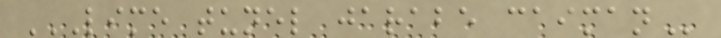LIME TUNEL JARABE CAIMAN
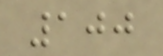100
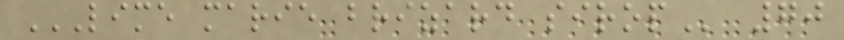LIME MARIE BRIZARD SIROP 70
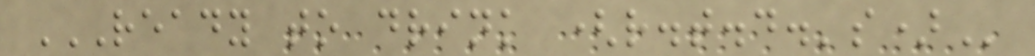READY TO DRINK (R.T.D.'S)
